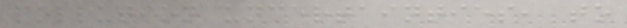pollution uncertainties, to
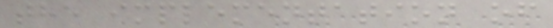the implementation of
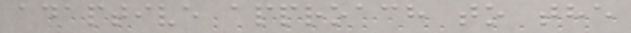adaptive approach to the
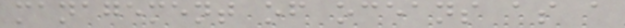management of oceans as a
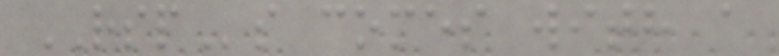RSPs comes with a
